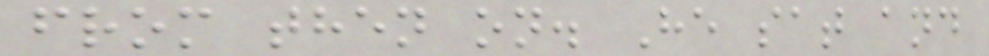from then on. He sat and
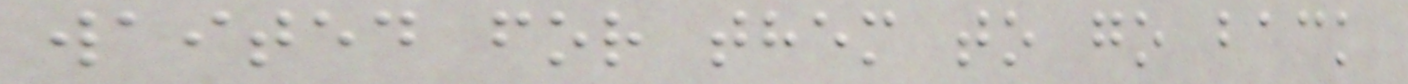waited for them to go back
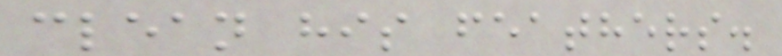clean his feathers.
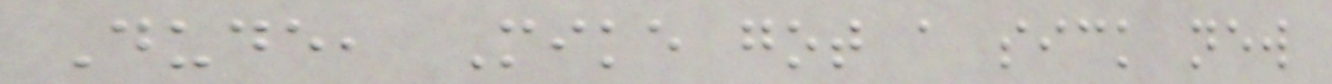Dude, Mike got a sick new
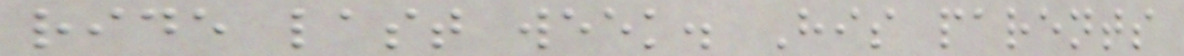ride last week. His parents
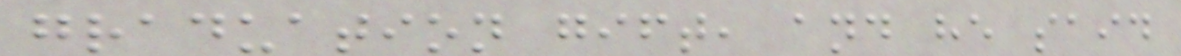graduation gift, and he said
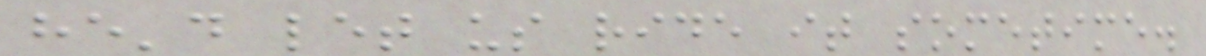he'd let us ride it sometime.
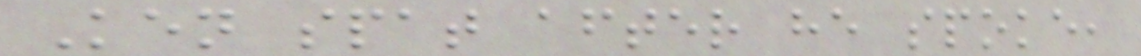Ken spat after he spoke,
